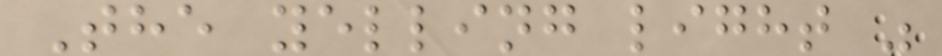The yelling light "
